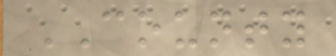COUNTY
